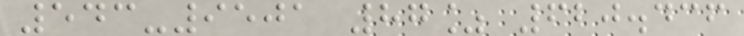543-9501 87% 620.436
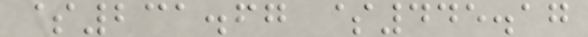$231.67 $445.17
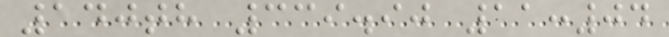140th 339.90 11:04
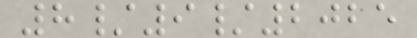8/9/2025
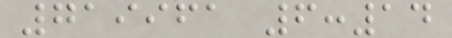719961 6:14
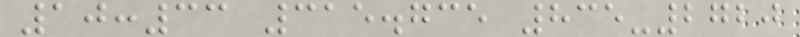10:33 315.735 835-2720
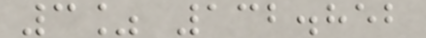3% 132.852
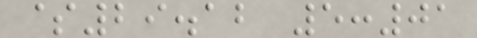$29.12 5:01
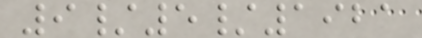9/5/1921
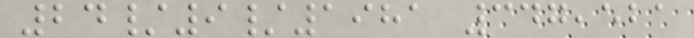24/9/1981 347,521
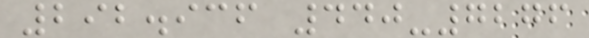292.936 440-7276
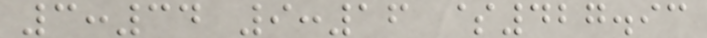3:34 9:16 $427.93
